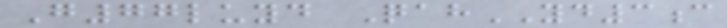G77luyd QahYD3c
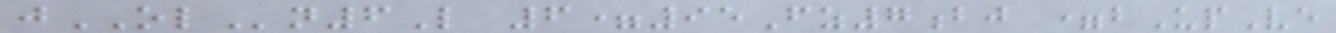jOLn6L 6=95Fz7bj =bUpVe
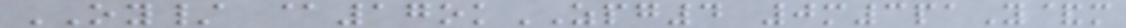OY/ @17okZPG4 0m3paY&m
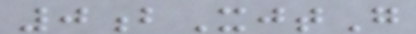0bXjtG
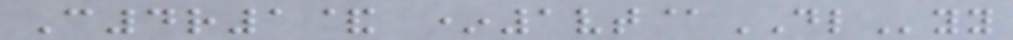C4r1& *1vt@DLyy
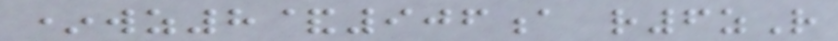*wz8&906a r6zR
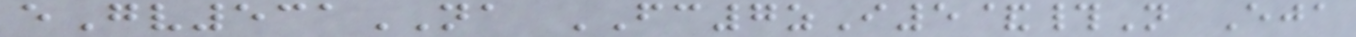eGv531NA FC7zI5&#N Eja
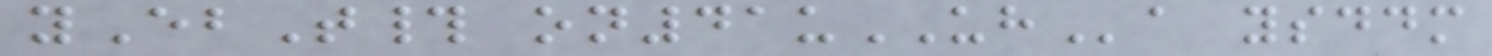yEbT# on41uUHa ysddm
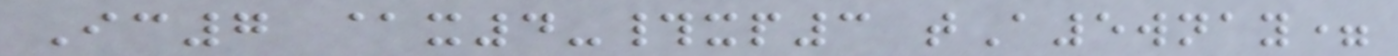Ic7 @x4-#xp3 tA5wnay=
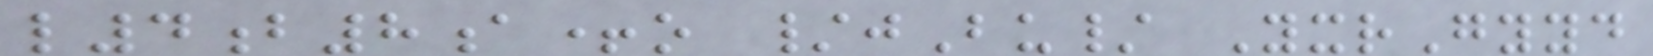l4b8a+o /jBu/ YxrGyyd
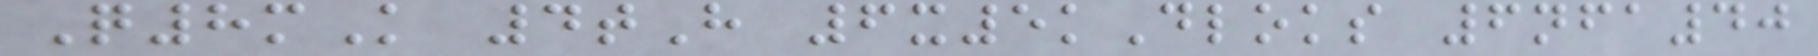Q8mK 4tH 6x5kDloks 6nfa40
